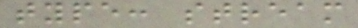type: stream
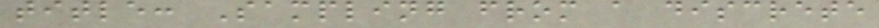title: Sampling from a discrete
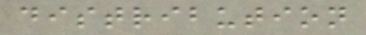distribution
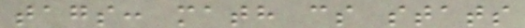tags: math cs stats
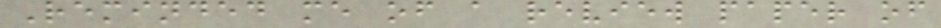Reminded me of a review paper of
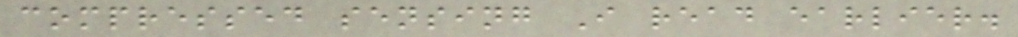compressed sensing I read earlier.
